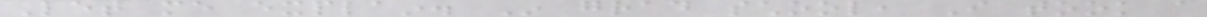Let me explain. In grad school, I took a
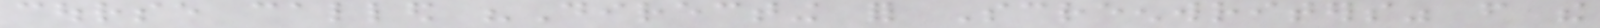course called "Directing for Screenwriters" from the
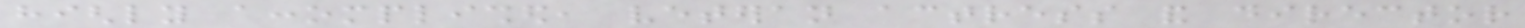highly accomplished, veteran actress and director
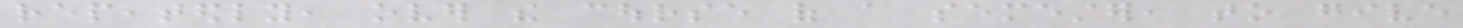repeatedly, over the course of a semester, to give
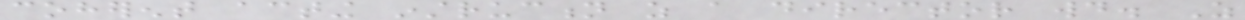coherent acting instruction as a director would. As
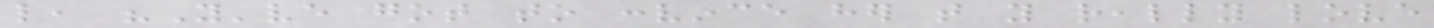like, "You've got to convince her that you really love
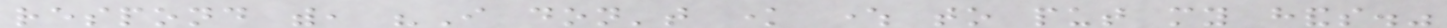respond with, "I don't know where to put my hands."
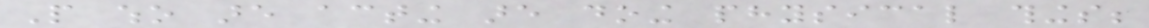People who are acting are doing physical things;
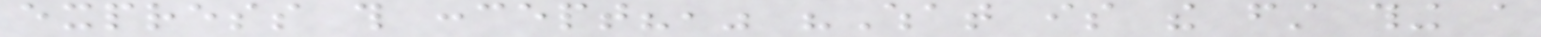express this concept?," "What is the first thing a
